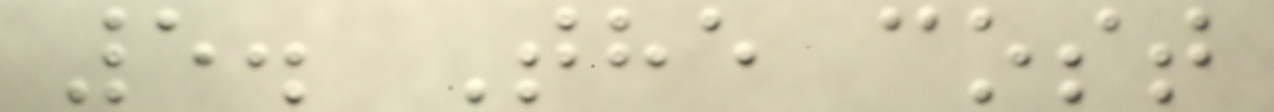5. The cost
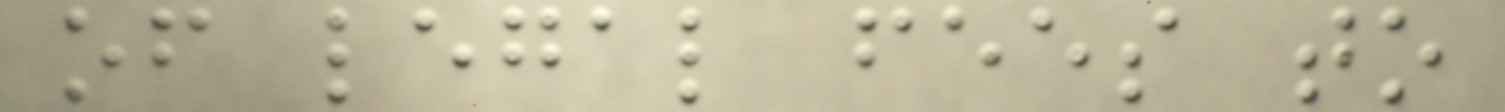of legal fees to
